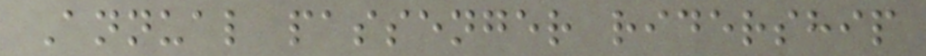Annual passenger ridership
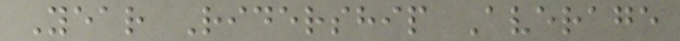Year Ridership Average
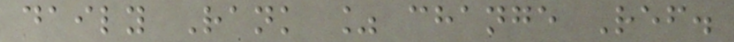daily Rank % change Ref.
